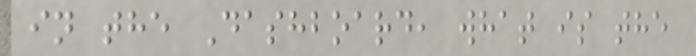in the Dashboard, what is the
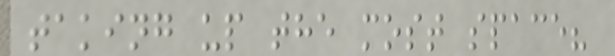taking up the most space?
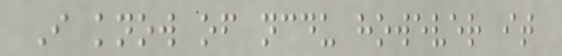I know of ncdu however it
